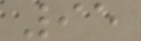95
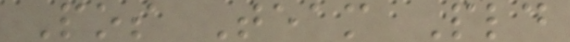Pos Team Pld
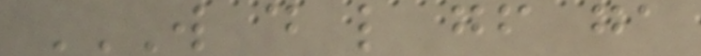W D L GF GA
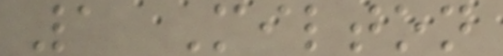1 Milton
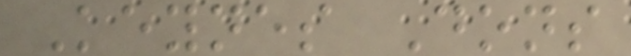Keynes Dons
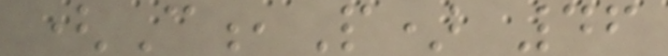(C,P) 46
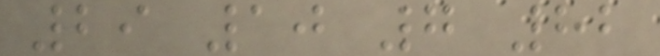29 10 7 82
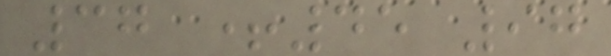37 +45 97
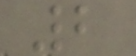2
